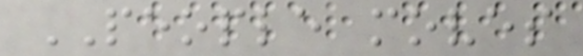PEOPLE moves
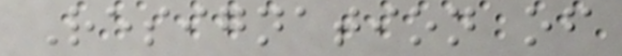Resignation of
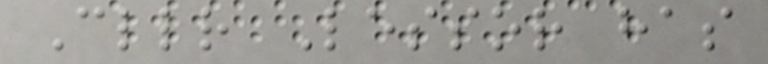Cllr Lessor has
